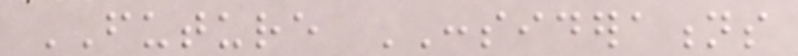FUTURE CONSIDERATIONS
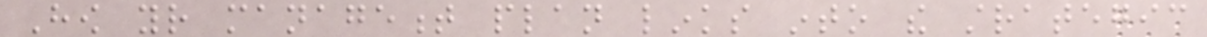How your management plan links into the strategic
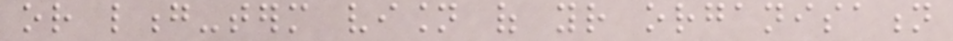or long-term vision of your organisation
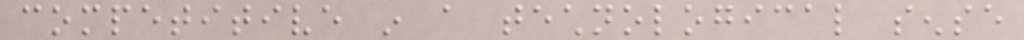competitive in a technological sense
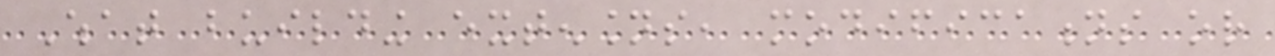What building extensions, modifications or
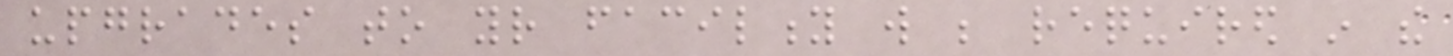upgrades to your facility will be required in the
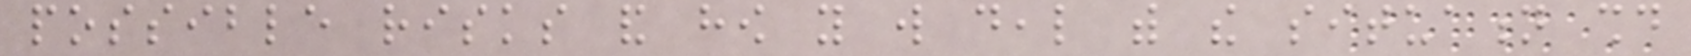possible risks and how you will deal with the situation should
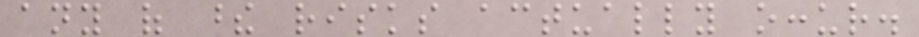any of these risks actually occur.
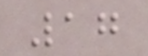17
